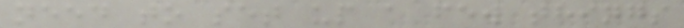need to set up a few things
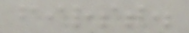first.
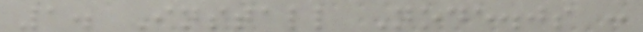1. Install Node.js :
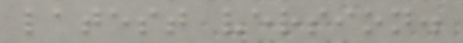latest version.
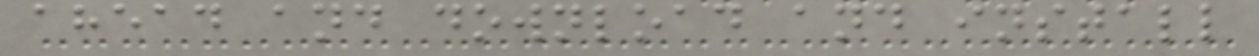ahead and download and install
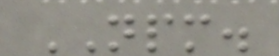NPM.
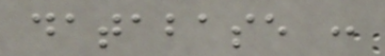database :
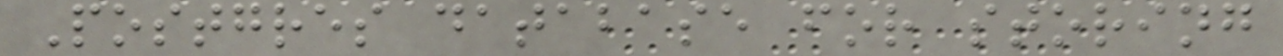Postgres database for storing
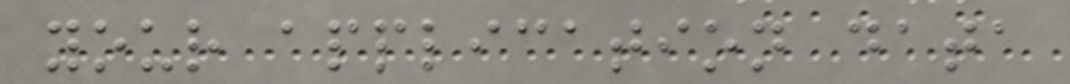your application data
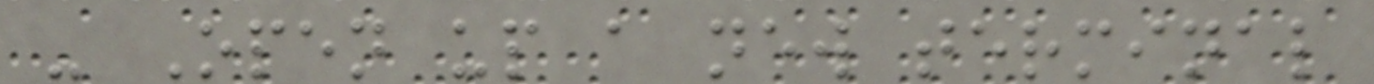- Open up a new terminal
